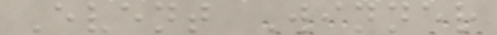Event Winner
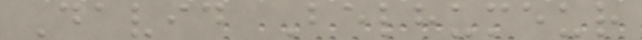David Belhumeur
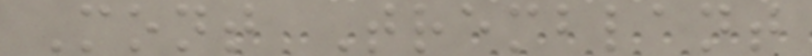Mont Tremblant
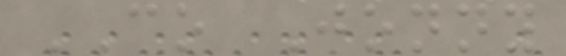CO Jonny
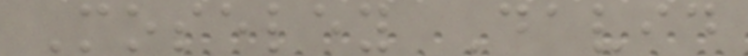Moseley David
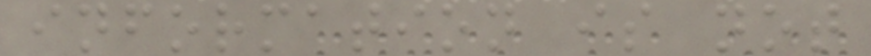information is not
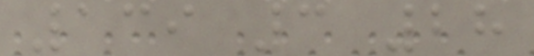139 3 28
